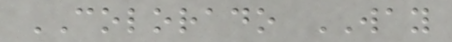COLORADO WAY
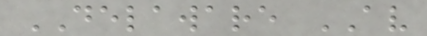DELAWARE AV
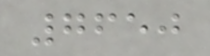7650
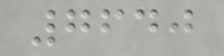7640
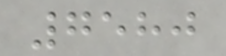7580
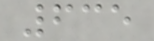635
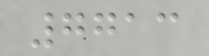7713
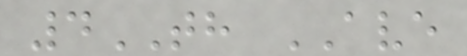4TH AVE
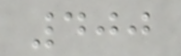400
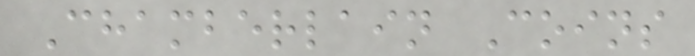Chamberlain Coins
